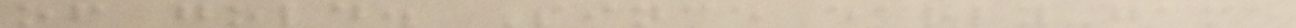of gold. Since early-game
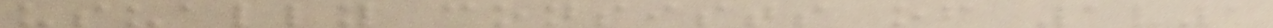usually consists of 1v1
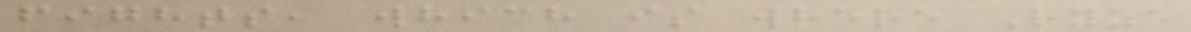fights, which is where Ryze
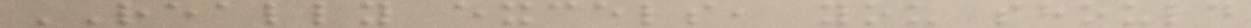REALLY excels, you should
